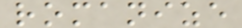romanize
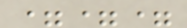===
